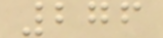276
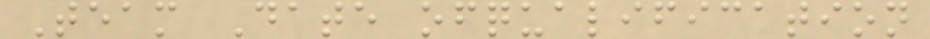Team Date ofqualification
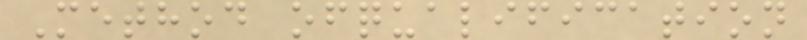Method ofqualification
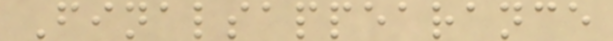Finalsappearance
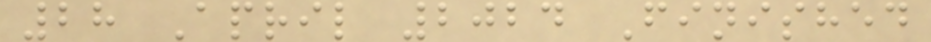28 April 2024 Finished
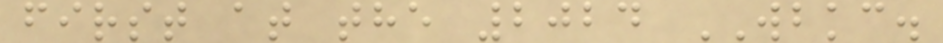first at the 2024 WBKC.
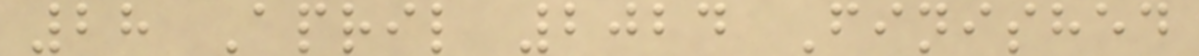28 April 2024 Finished
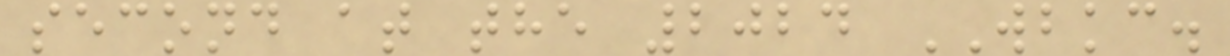second at the 2024 WBKC.
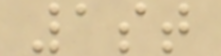1st
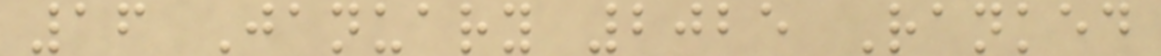16 January 2025 Ranked
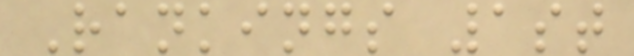Rankings 1st
